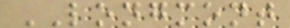LONGMONT
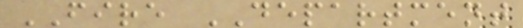FIRE DEPARTMENT
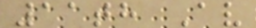11th Av
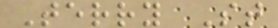Terry St
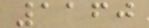1160
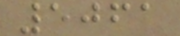5061
